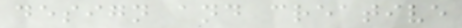design and creative
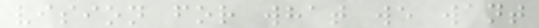vision for what we want
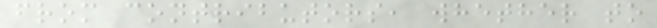from contributors, whether to
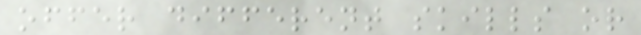offer different skills or
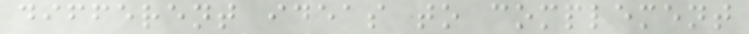different ideas to complement
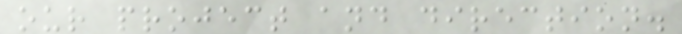our project and direction.
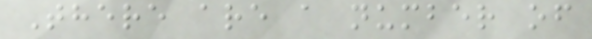There are a number of
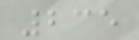235
